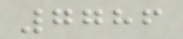7786
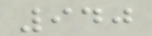940
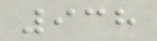938
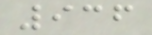936
